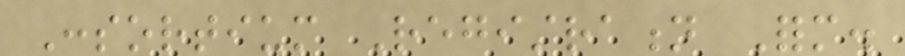Consortium Registration Form.
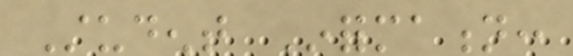Student Information:
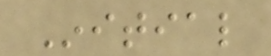Initial
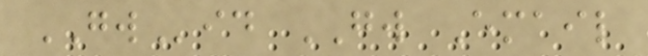GWid GW Email
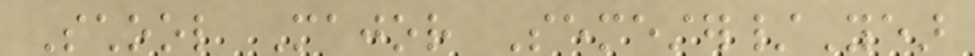School Major Semester/Year
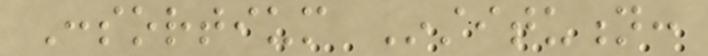Consortium Institution:
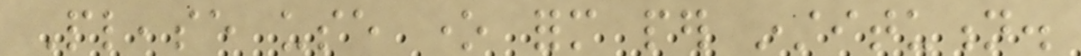Please use one form per institution.
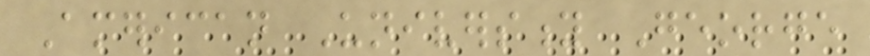American University George
